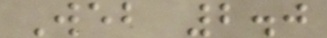Web 2.0
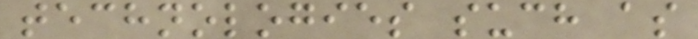technologies such as
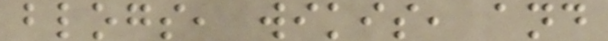blogs, wikis, and
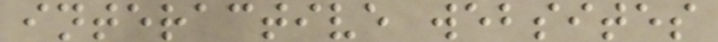interactive websites
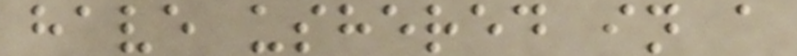have ushered in a
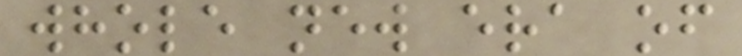whole new era of
